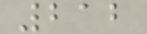212
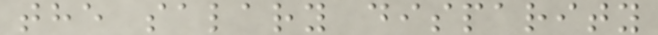the salary disparity
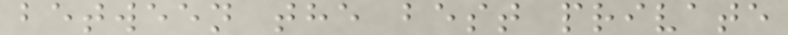between the best private
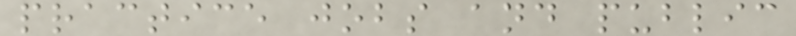practice jobs and public
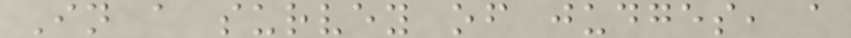In a survey of judges, a
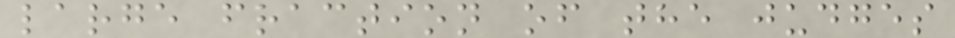large fraction of the judges
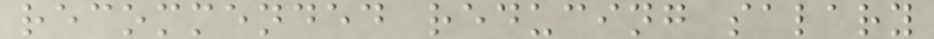recommended reducing salary
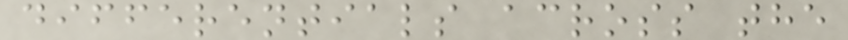differentials across the
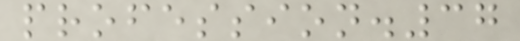profession.37
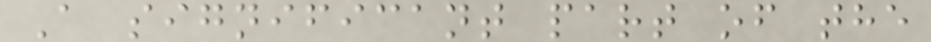A significant part of the
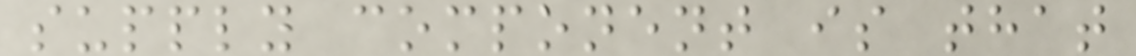supply component is that
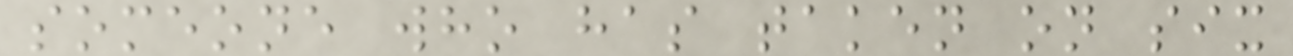someone who has taken on six
